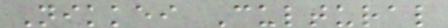Nikkei Cultural
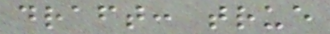draft: true
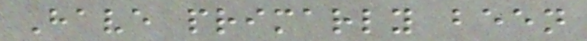Have primarly been
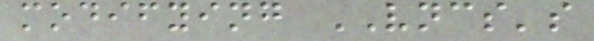modifying VNCS's
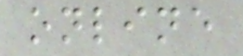online
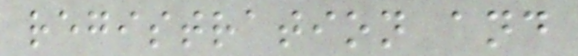registration and
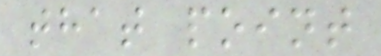that point
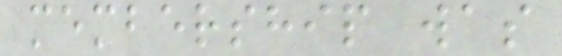membership was
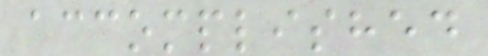accomplished
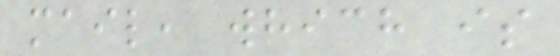mail, which is
